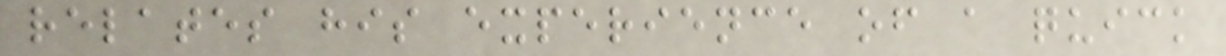relates his experience of a quick
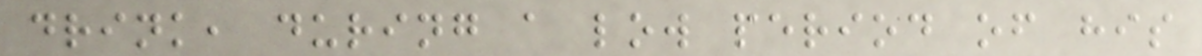drink, during a low period of his
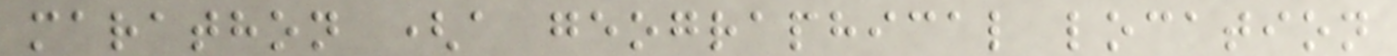marathon (a geographical location
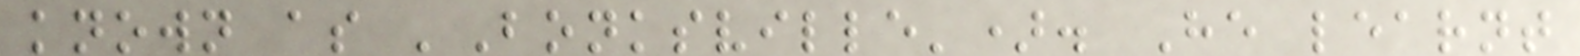known as 'Bonksville'). He learnt
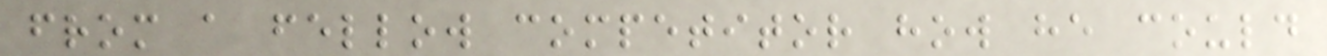from a fellow competitor how he could
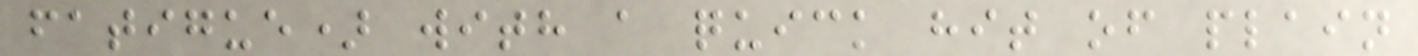fatigue) with a quick hit of plain
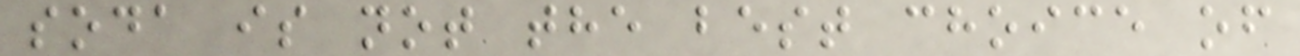soda is not the best choice of
